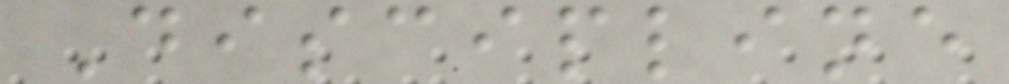Discipline
